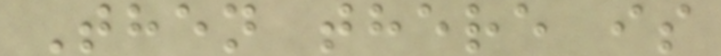Then there is
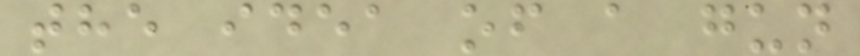the idea of a gun
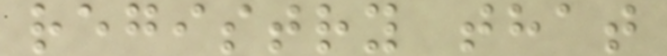registry that
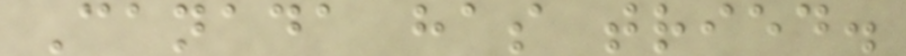Canada has tried.
